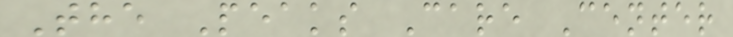The Peaks Care Center
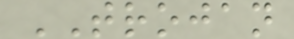TROJAN
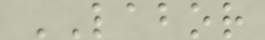LABOR
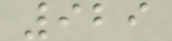929
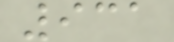931
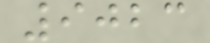9023
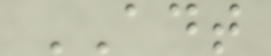ADT
